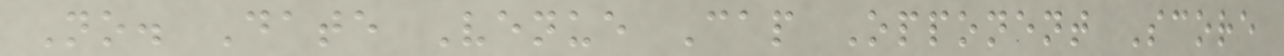No. Date Venue Cap Opponent Score
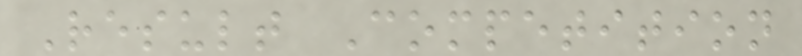Result Competition
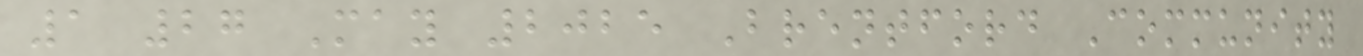1 27 May 2025 Brentford Community
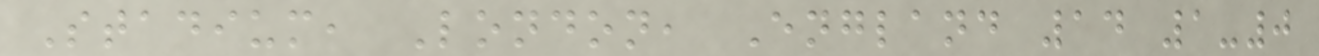Stadium, London, England 14 1-0
